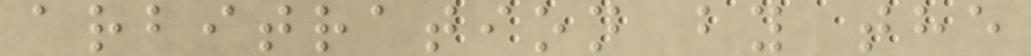arbitration by the
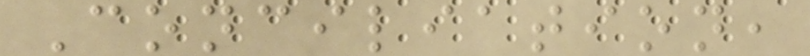Conciliation,
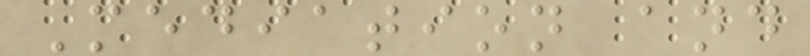Mediation and
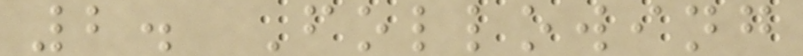2. Following
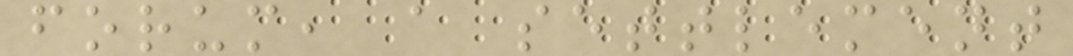forum, a settlement
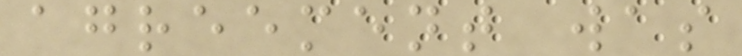agreement was
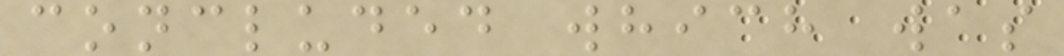concluded which was
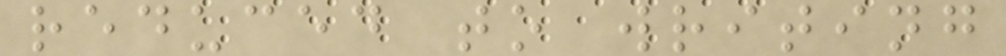reduced to writing
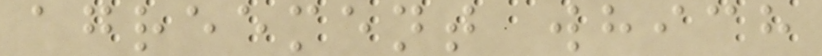agreement which
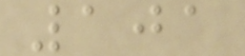101
